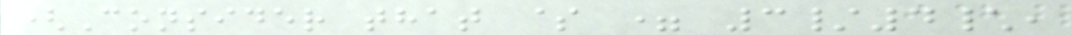(Consider that $ = 3/4\,
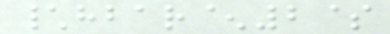\hbar^2$
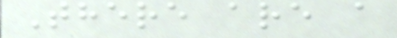There are a
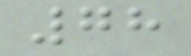78
